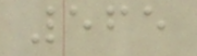565
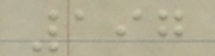197
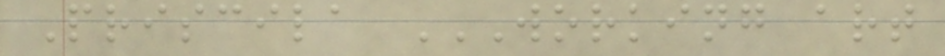Priscila WORKING ART
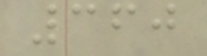360
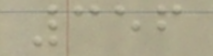356
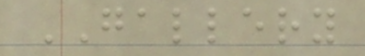GALLERY
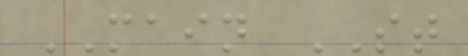MAIN ST
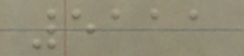5111
